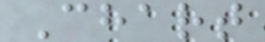Chart
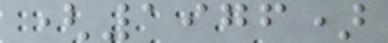(1976)
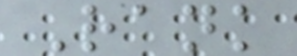Rank
